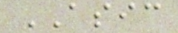ASIC
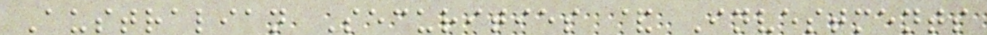Australian Securities & Investments
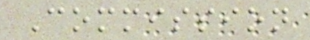Commission
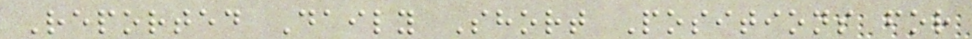Reported Daily Short Positions for
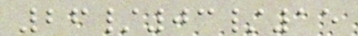26/03/15
